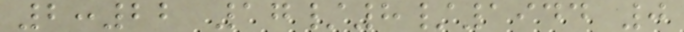2:22 17/8/1944 0
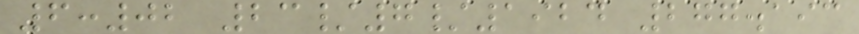6:02 23/7/1924 277.193
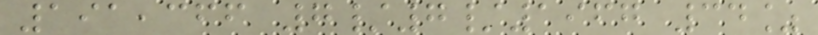191,366 7/7/1967 34%
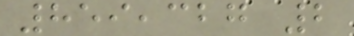859,327 2
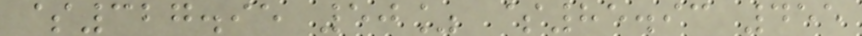$327.95 50% $85.93 455
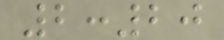2:20
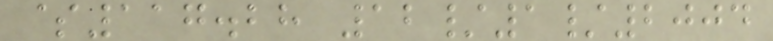$117.28 12/1/2004
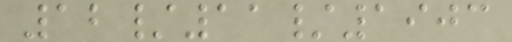12/11/1903
